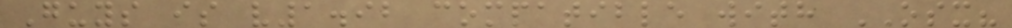Guys is v1.92 compatible with OSX?
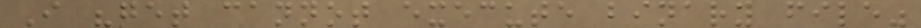I "get cannot execute binary file"
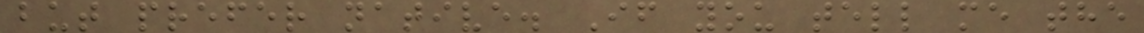but prefer native. If you tell me the
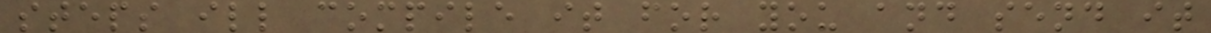steps ill compile it for you and send it
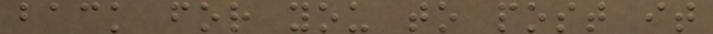back for you to post it
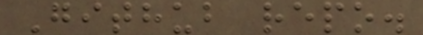Github repo.
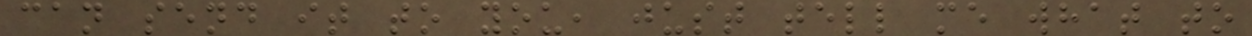can send it to you, just tell me what to
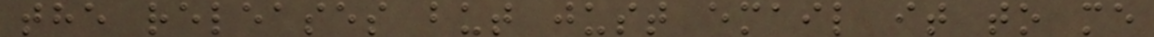the releases but just email it to me
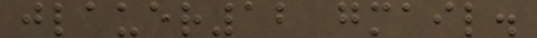jlauer12 gmail.
